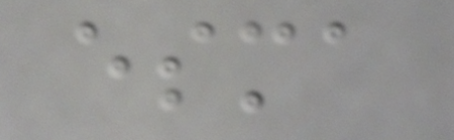esma
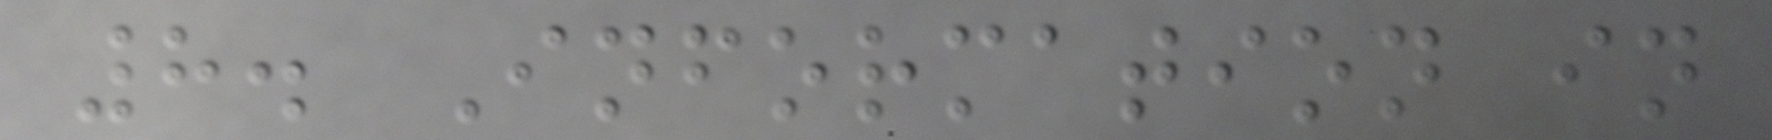8. Information in
